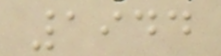1944
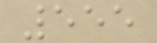555
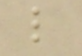l
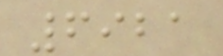6921
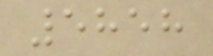5858
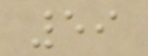59
